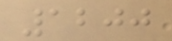1200
